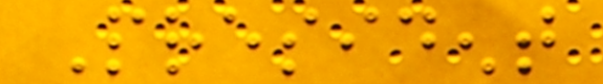President
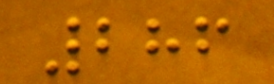286
